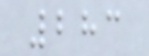283
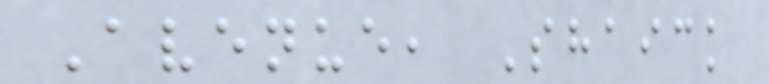Avenue, Shaick
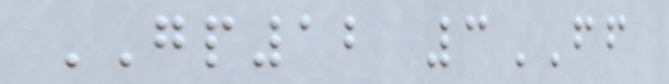GP12 3FF
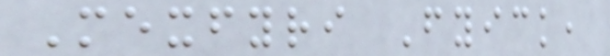Mexfyri Fyick,
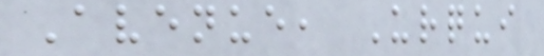Avenue, Urqui
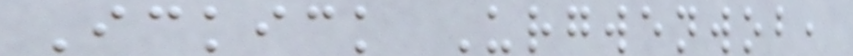Ickick Urgwenwob,
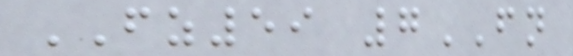FZ59 7FN
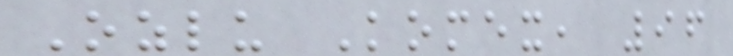Ozlu Komex, 96
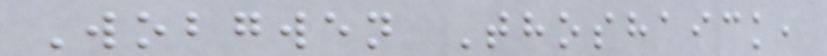Wobgwen Thoshaick,
